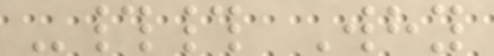-## Why
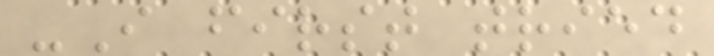-I first tried
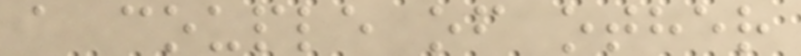a couple of other
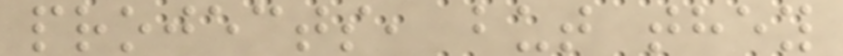projects, but they
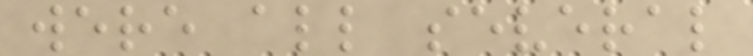were all several
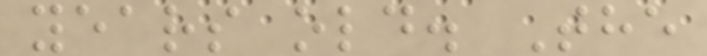years old. The
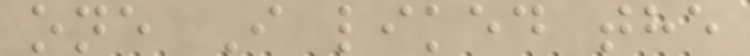one I liked the
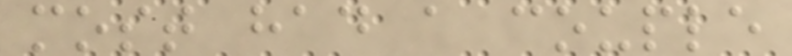most had a couple
